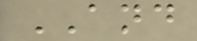AND
